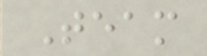Team
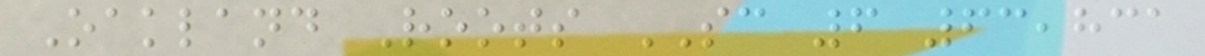Oakland Roots SC 6 63,831
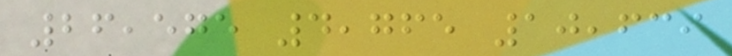26,575 4,765 10,639
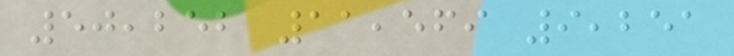50,252 11,569 9,251
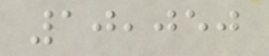10,050
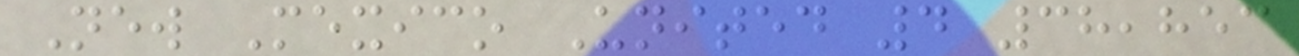New Mexico United 4 38,853
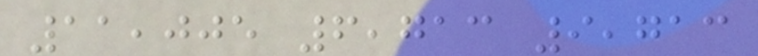11,005 6,713 9,713
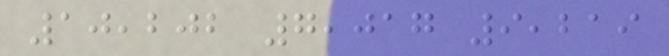10,202 7,017 9,219
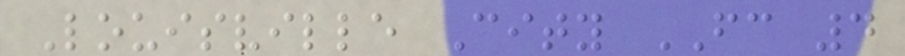Louisville City FC 4
